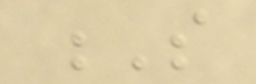S
